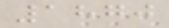1870
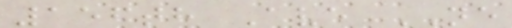156th Ave NE
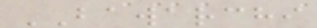BAWARCHI
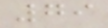79
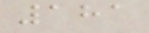181
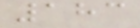183
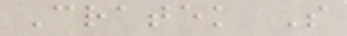Cratek S
